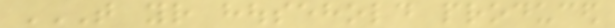THAT YOUR HOUSEHOLD PRODUCED
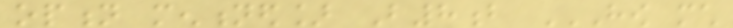option mentioned] B8b HOW MUCH
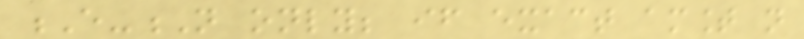E-N only; if exact amount not
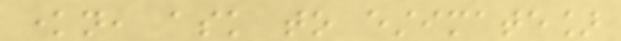known, ask to estimate]
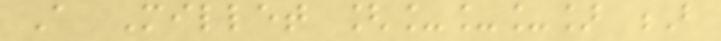A Millet [___] B
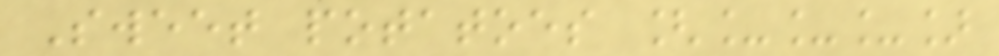Sweet potatoes [___]
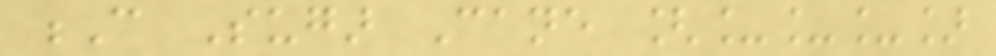C Sugar Cane [___]
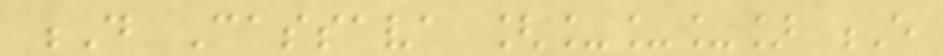D Cassava [___] E
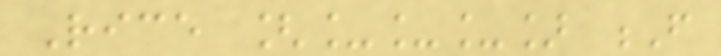Rice [___] F
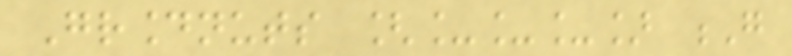Groundnuts [___] G
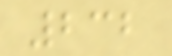232
